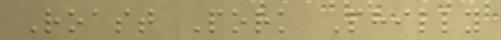Roast Pork Philly
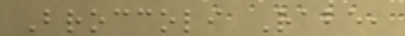Broccoli Rabe,
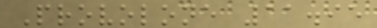Provolone 11.95
